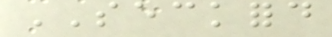SECKFORD
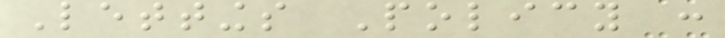Lettings Policy :
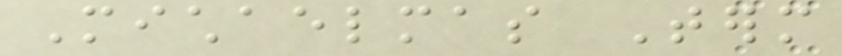Michaelmas Term
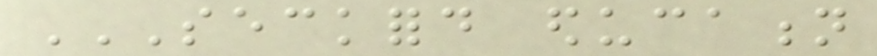SECKFORD EDUCATION
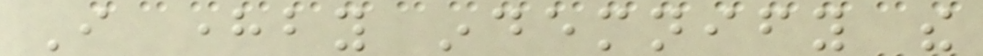I hereby indemnify the
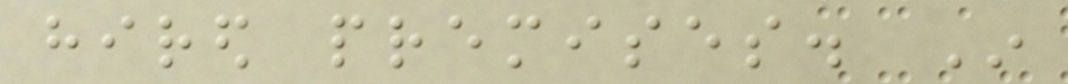hired premises. In
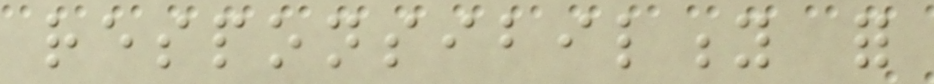responsibility for
